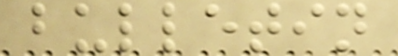bulletin
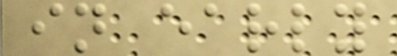in early
